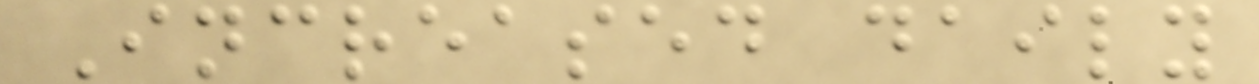Increased daily
